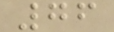76
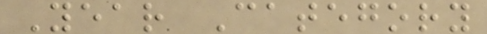Year Category
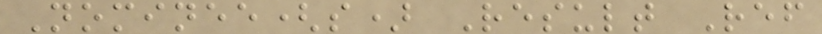Nominee(s) Result Ref
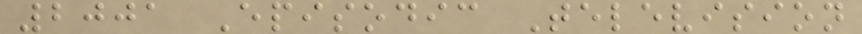2001 Episodic Television
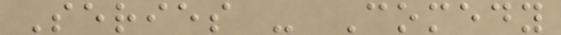Series - Comedy
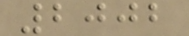2002
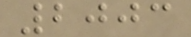2003
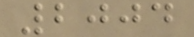2004
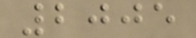2005
